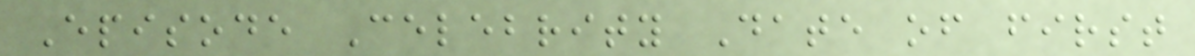Episode Celebrity Date of first
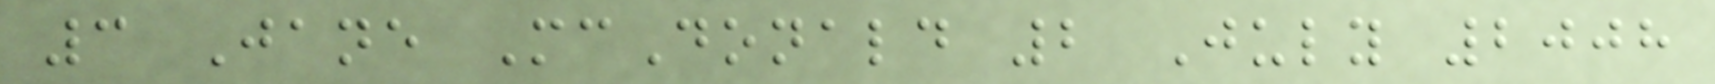3 Jane McDonald 2 July 2008
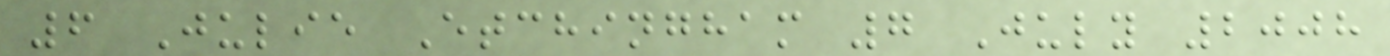6 Julie Etchingham 7 July 2008
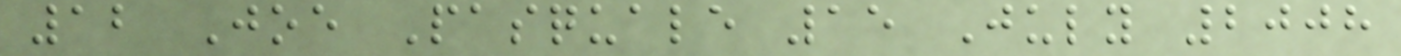12 Joe Pasquale 15 July 2008
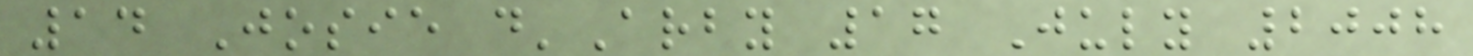14 Josie d'Arby 17 July 2008
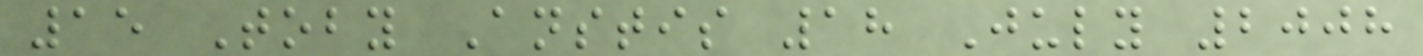15 Toby Anstis 18 July 2008
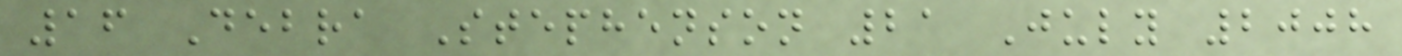16 Debra Stephenson 21 July 2008
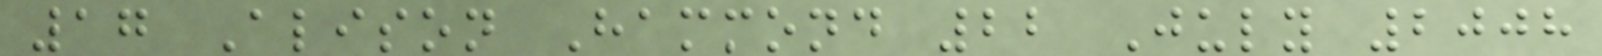17 Alison Hammond 22 July 2008
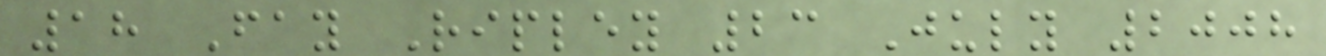18 Fay Ripley 23 July 2008
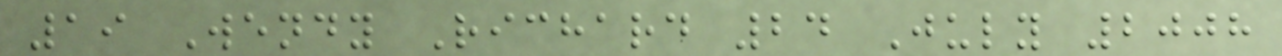19 Wendy Richard 24 July 2008
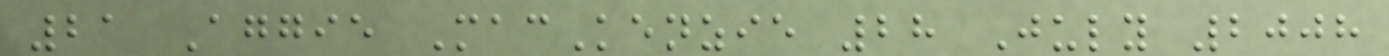21 Aggie MacKenzie 28 July 2008
